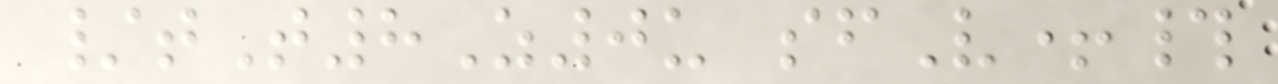/tT8Z0u sfV+#
